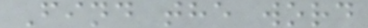Find the word
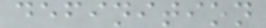definition
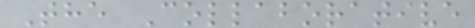The Collaborative
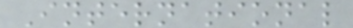International
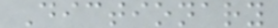Dictionary
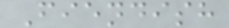Fiendish
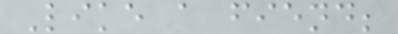Like a fiend;
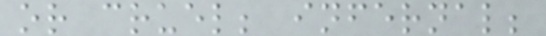or cruel; infernal;
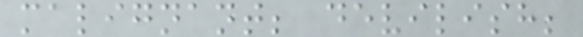malignant; devilish;
